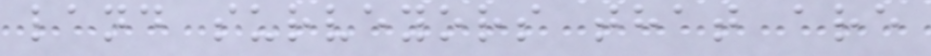land surveyors that are
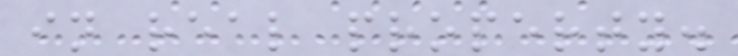in real property.
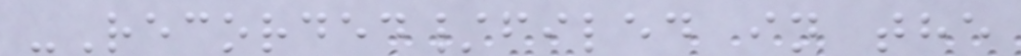-Recorded/filed in the
